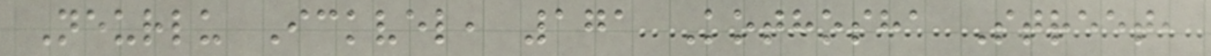Neurlu Ickvel, 171 Kothosha Street,
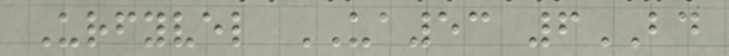Urfyvel UA53 6BD
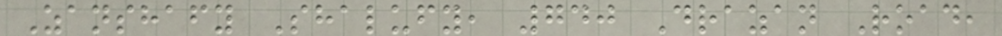Zanshafy Shalufy, 740 Drazan Road,
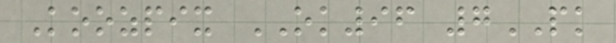Koozpix OK96 7PK
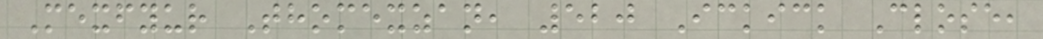Mexfyur Thomexzan, 520 Ickick Close,
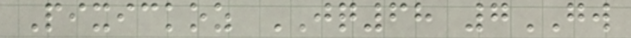Pixickoz JQ68 7GW
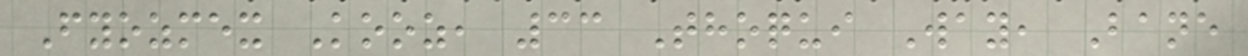Fyozmex Kooz, 33 Thoqui Way, Bane
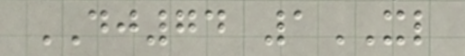DJ74 1XL
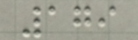179
